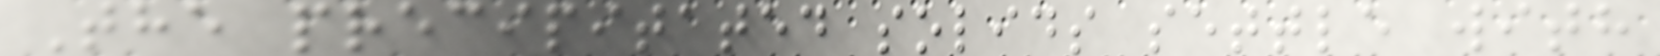The precipitated solids settle with
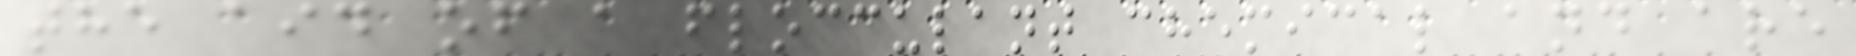the aid of a flocculant chemical and are
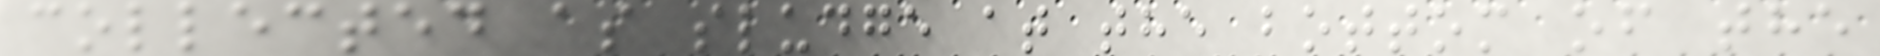collected as sludge at the bottom of the
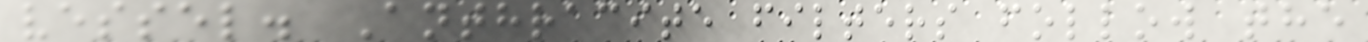vessel. Anthracite filters follow the
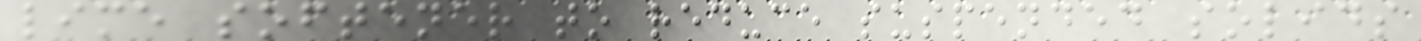lime softener to reduce suspended solids
